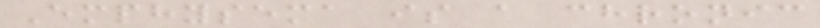Emphysema is a chronic
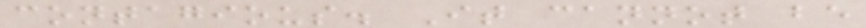contagious. It cannot be
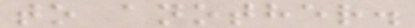to another.
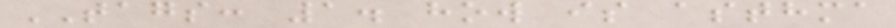TAGS: 1. how is asthma
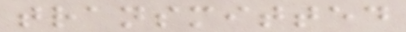transmitted
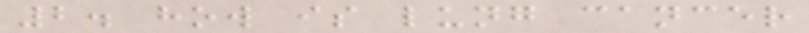2. how is lung cancer
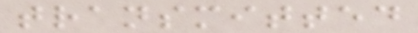transmitted
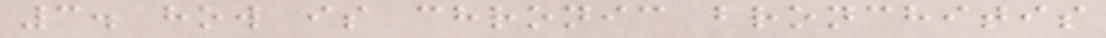3. how is chronic bronchitis
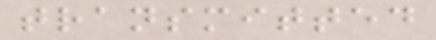transmitted
